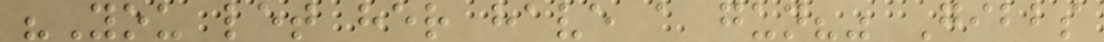"You let her have a gun?" Gibbs
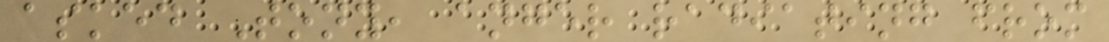asked Tony, anger radiating from
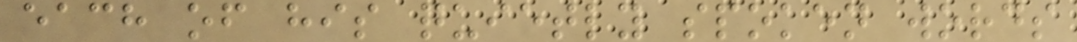each of his quietly spoken words
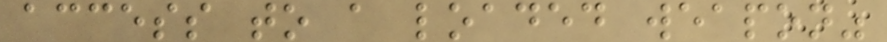access to a loaded weapon"
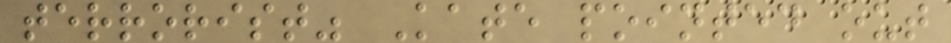terrorist" Kate pointed out
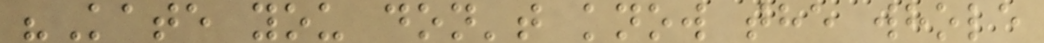"Kate you don't know the whole
